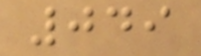049
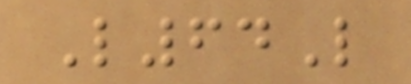L64L
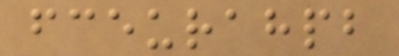fceurahpb
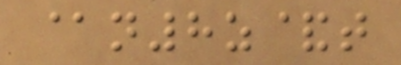@n8z&t
